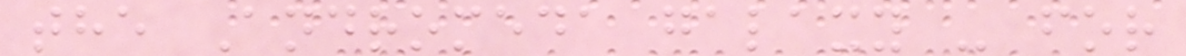the Andromeda galaxy - for
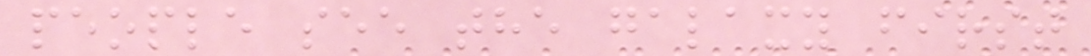people see the galaxy first
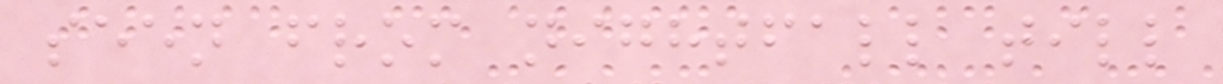seen from nightfall till
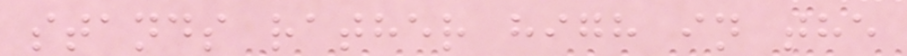stands rather high in the
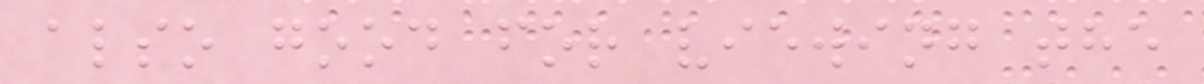also good for viewing the
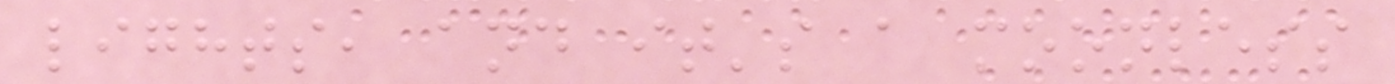lights, and it's a moonless
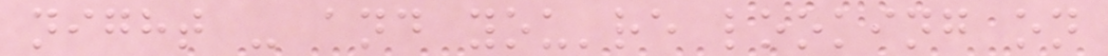night - and you're looking on
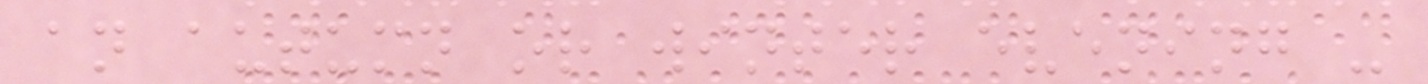an autumn or winter evening -
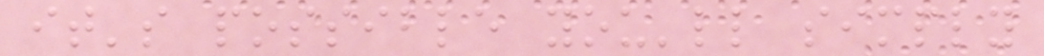it's possible you'll simply
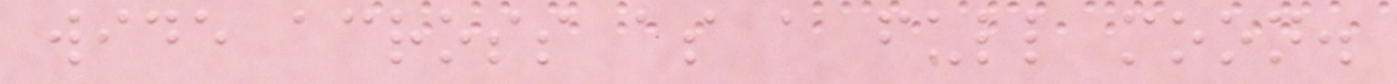wide across as a full moon.
